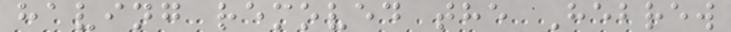having removed the Hebrew
